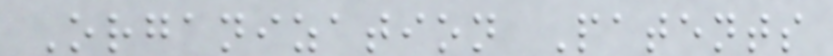Organization Patents
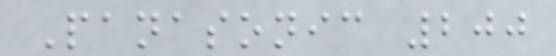Panasonic 200
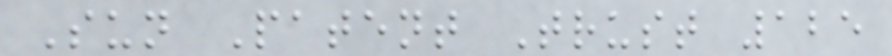Sun Patent Trust 125
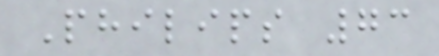Philips 73
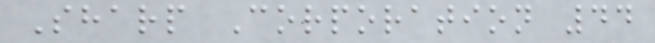Sharp Corporation 44
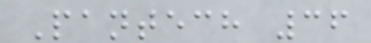Pantech 36
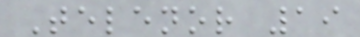Telenor 19
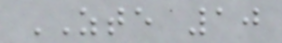ZTE 10
